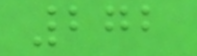272
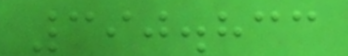390.833
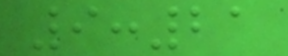9:21
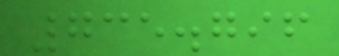735.796
